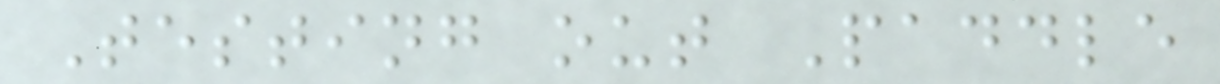Testing out Paddle
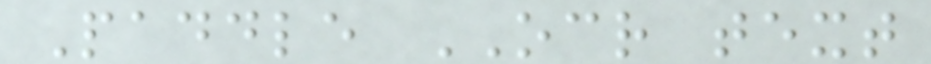Paddle OCR text
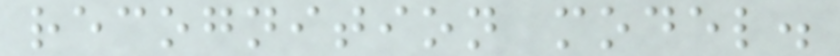recognition model.
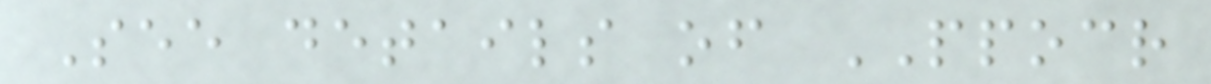See details of PPOCR
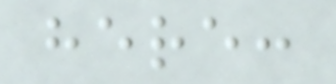here:
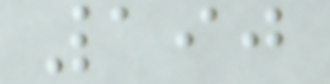190
